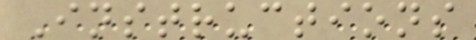Instructions
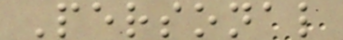Personal
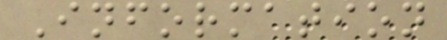Information
